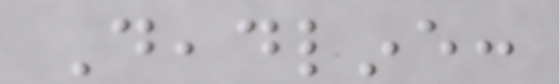Deadline:
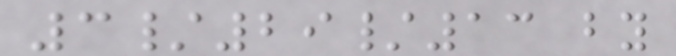3/29/13 by
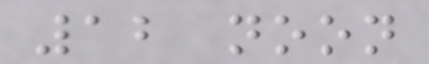12 noon
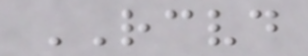RECEIVED
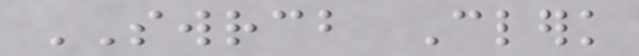SWRCB Clerk
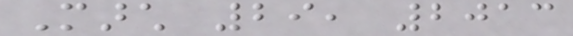March 29, 2013
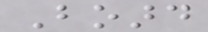Board
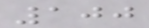100
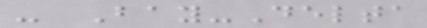- Bay-Delta
